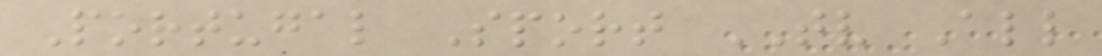Portugal Sport TV All
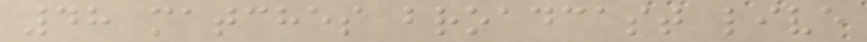48 matches broadcast live
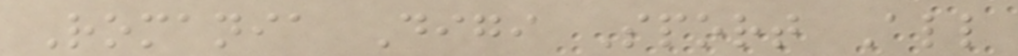Romania Digi Sport All
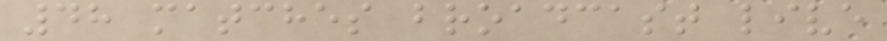48 matches broadcast live
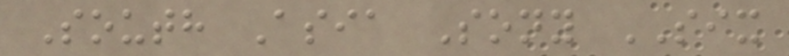South Asia Sony SIX
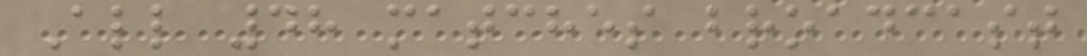All 48 matches broadcast
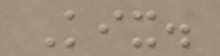Kix.
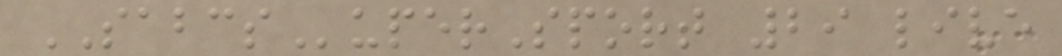SABCSuperSport 29 live
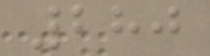280
